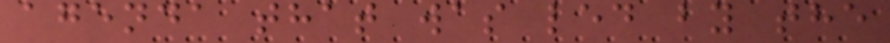agenda that was led by the
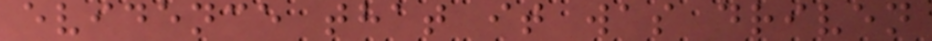evidence that it was driven
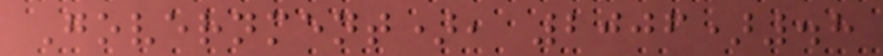Government), 2006).8
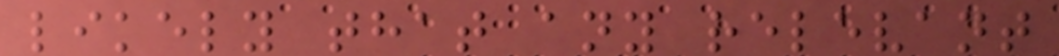likely that any relevant
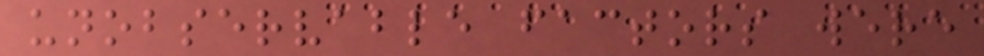unobservable factors were
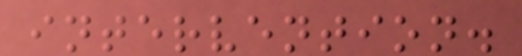intervention.
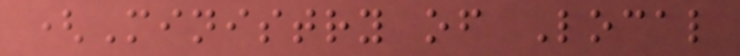(Ministry of Local
